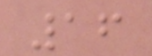16
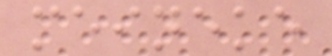meineke
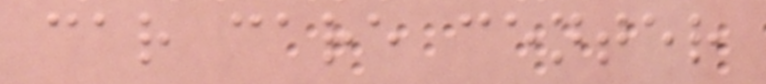car care center
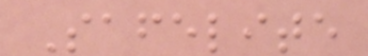Safelite
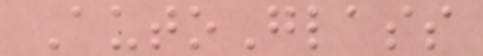AutoGlass
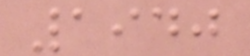1940
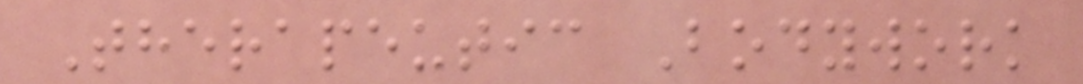Therapeutic Bodywork
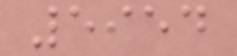5954
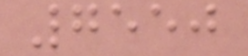7550
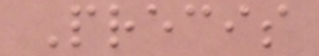Precis
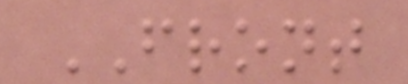FRONT
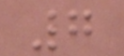7
